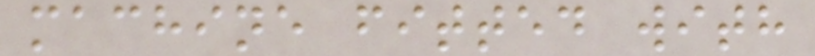machine fitted with
